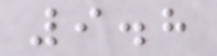9.8
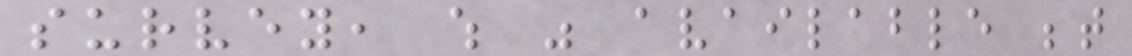survey, which was available between
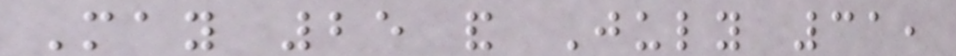May 25 and July 31,
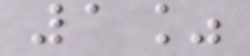1%
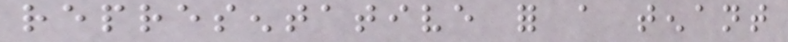representative for a tenant
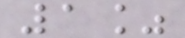1%
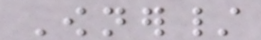Owner/
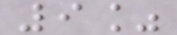9%
